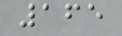165
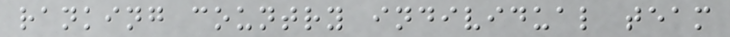ranking country individual team
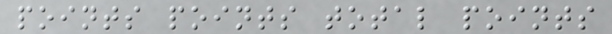points points total points
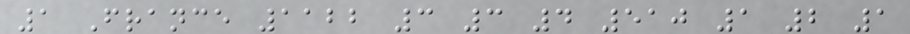1 France 1122 3 3 4 510 1 2 1
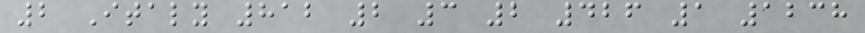2 Italy 812 2 3 2 426 1 1238
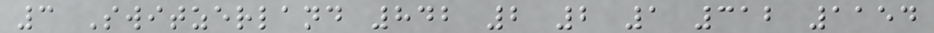3 Switzerland 842 2 2 1 312 1154
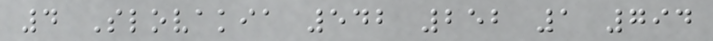4 Slovakia 542 252 1 794
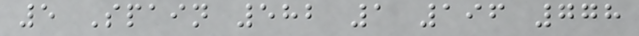5 Spain 582 1 196 778
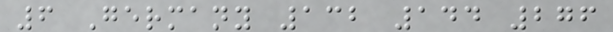6 Germany 132 144 276
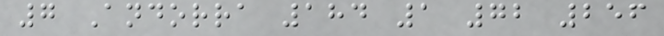7 Andorra 184 1 72 256
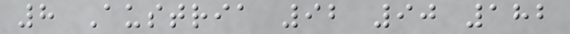8 Austria 92 90 182
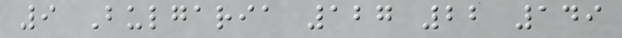9 Bulgaria 127 22 149
